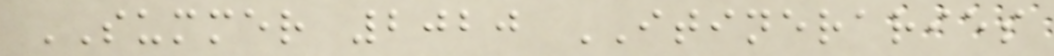SUMMER 2020 ITINERARIES
